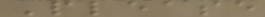Please
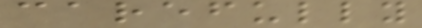carefully
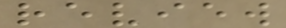review
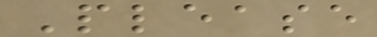Please
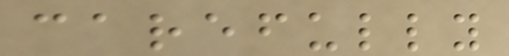carefully
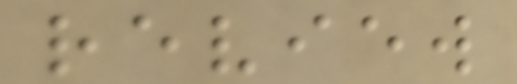review
